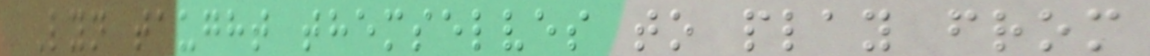Lyn taught themselves to play from
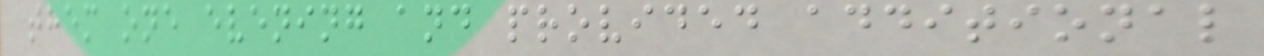them one evening and provided additional
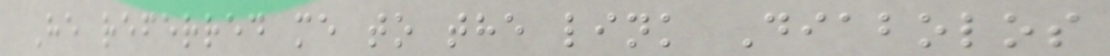He referred me to the link Diabolos
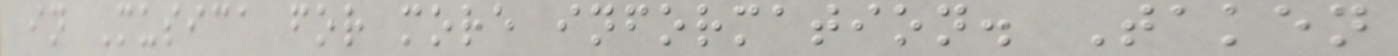in Musica for more information. Taken
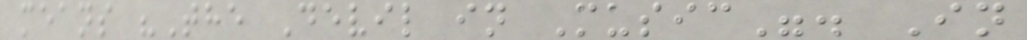means "The Devil in Music". In
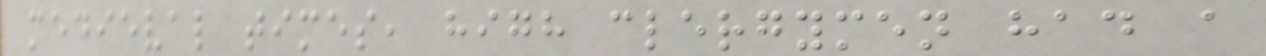medieval times, high clergymen had a
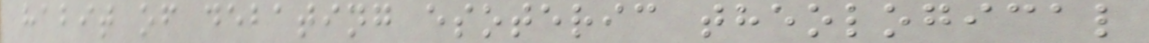habit of debating esoteric theological
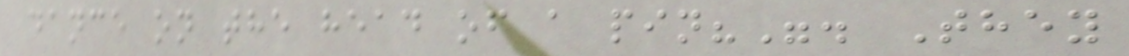dance on the head of a pin?". They
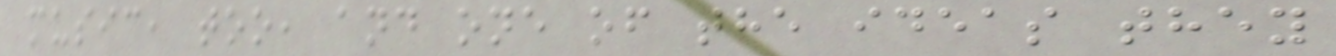music, too, and one of the ideas they
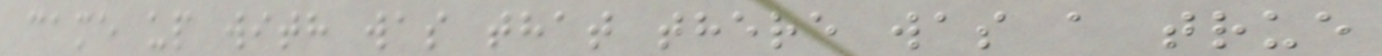came up with was that there was a true
